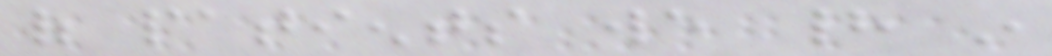of patients we had in
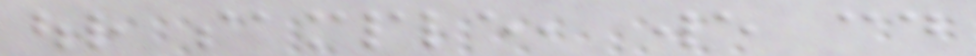our sample, we could
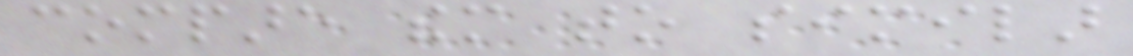compare them to similar
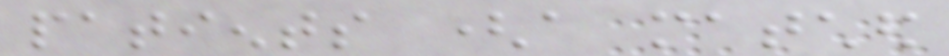patients (a matched
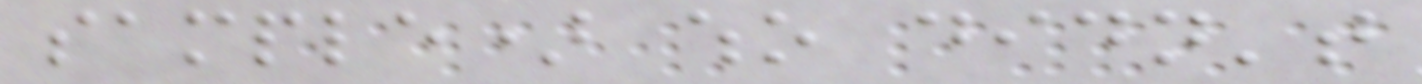sample) who didn't
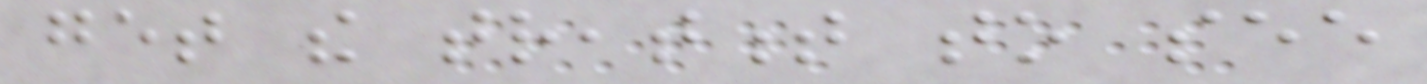get the treatment to see
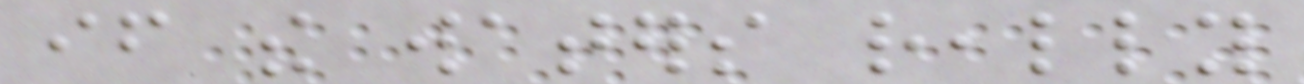if the waters really
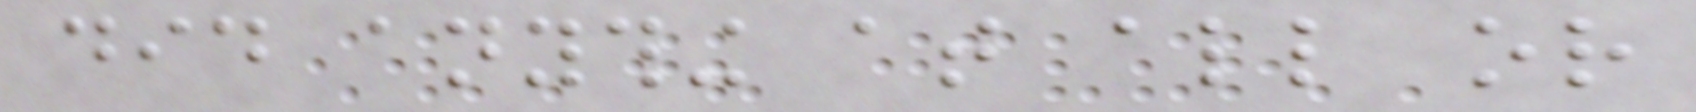did anything at all or
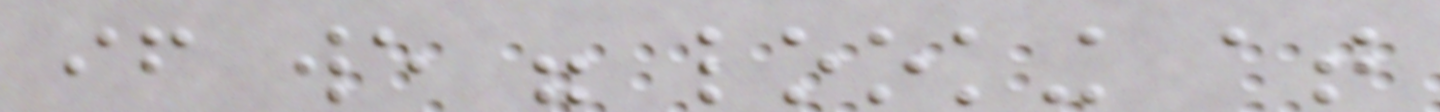if we were looking at
